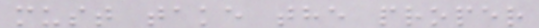must take the proper
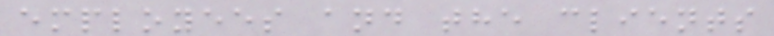employees and the clients
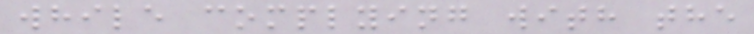while complying with the
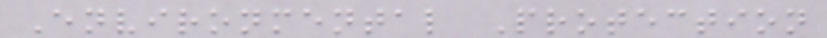Environmental Protection
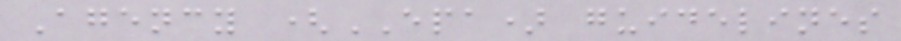Agency (EPA) guidelines
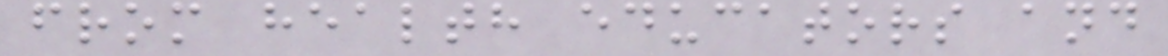from health educators and
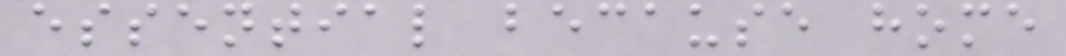essential because home
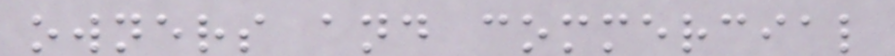owners and commercial
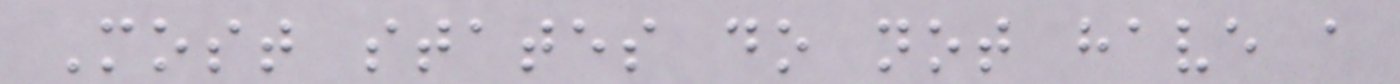Most states do not have a
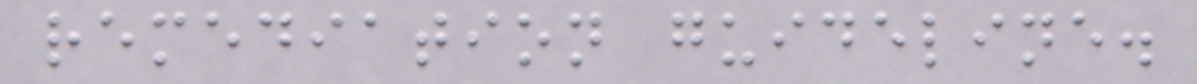remediation guideline.
